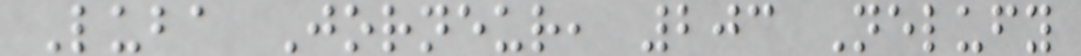Luba Jorneur, 203 Nelufy
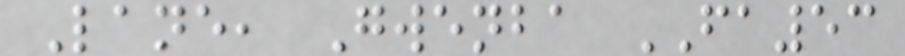Lane, Gwenba FA53
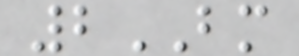2BM
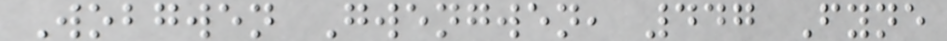Wobgwen Gwengwen, 447 Fyne
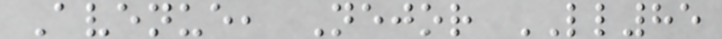Avenue, Nejor LL85
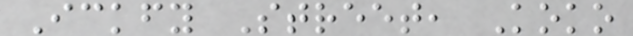Ickfy Street, Koko
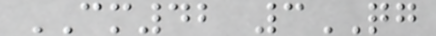CM42 3QG
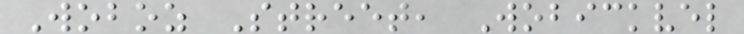Woboz Street, Wobickvel
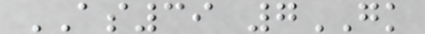AS39 7GK
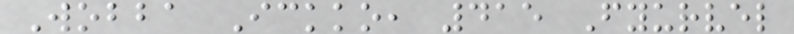Wobba Ickko, 415 Fyurvel
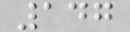147
